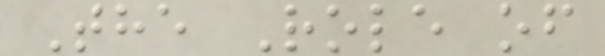The Role of
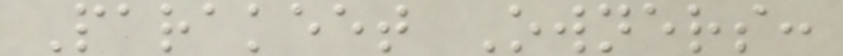Parakeet Owners:
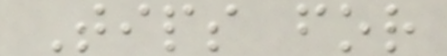Tips for
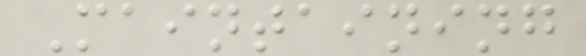Maintaining
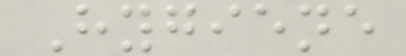Hygiene
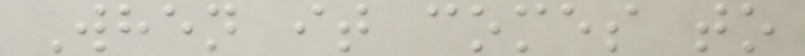When it comes to
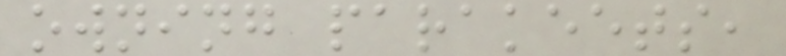owning parakeets,
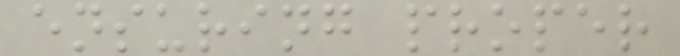ensuring proper
